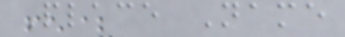Place Name
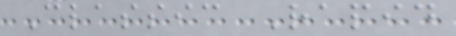Classic Rapid
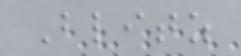Blitz
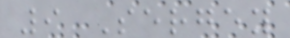9 Sergey
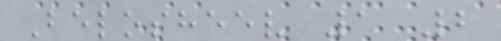Belosheev 1 2
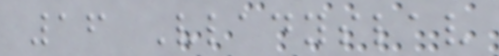16 Vladyslav
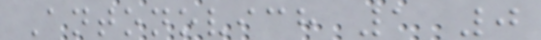Antonovich 1 0
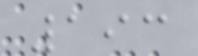193
